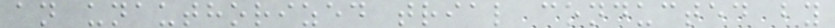an unauthorized trial conducted by
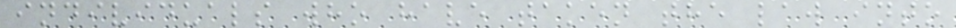individuals who have taken the law into
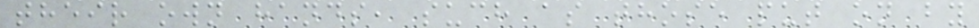their own hands, such as those put on by
